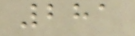281
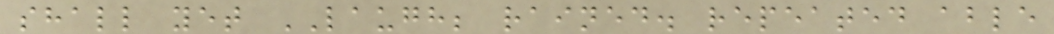shall yet LAUGH; rained. repeated able
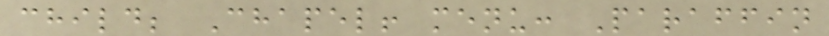child; Chapel! menu: Paraffin
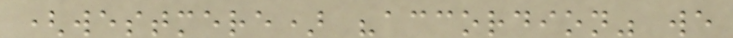(westmere) "accordion" we
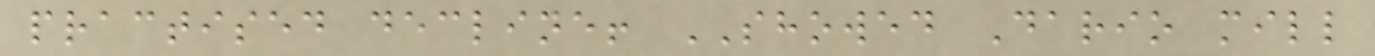practised decline! SHOWED Dario mill
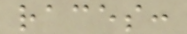races:
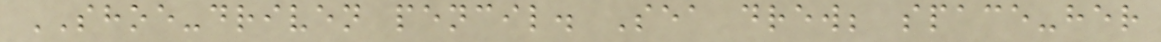SHOE-driven pencil. Sea drew; space-her
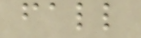fall
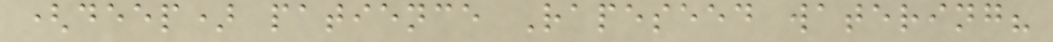(deep) patience Rapeseed watering?
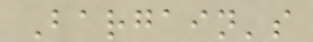Bargain's
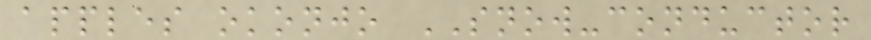apples okonjo SNOW-conductor
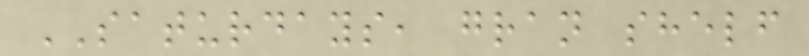SATURDAYS, gran shelf
